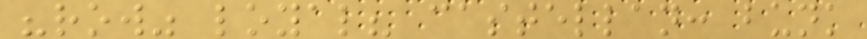"row" loyal? castellan: bunk
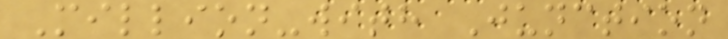Million-with Junction
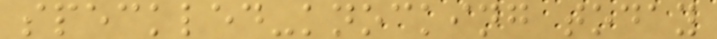speckled-knocking today
